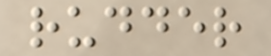rudder
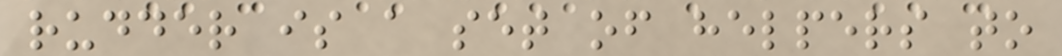rudder is a set of helpers to
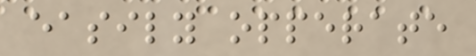easily opperate
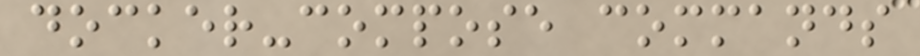docker-compose commands
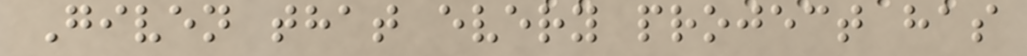Given that every project has
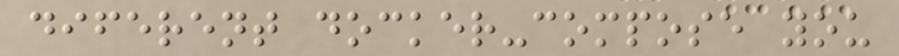diferent docker-compose you
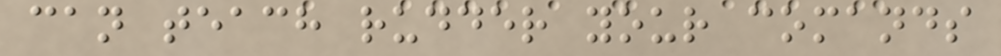can teach rudder your comands
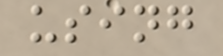using
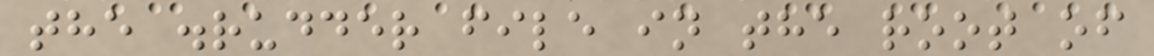the .rudder file in the root of
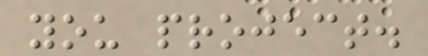you project.
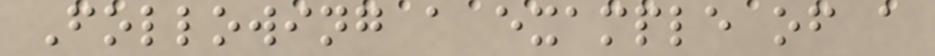Following a example of a
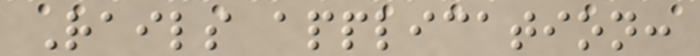Rails application:
